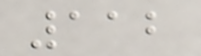112
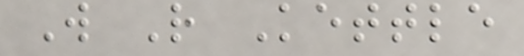W R Kettle
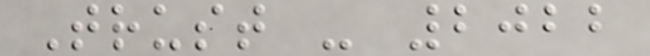Trust - 2022
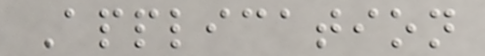Application
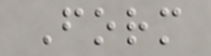Form
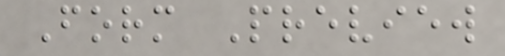Form Preview
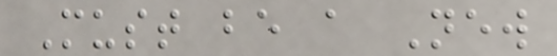Must be a New
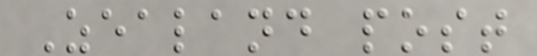Zealand post
